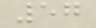57
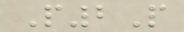P2P
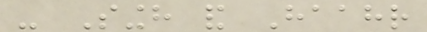- Singh and Haahr
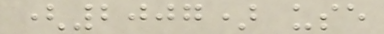(2007) use
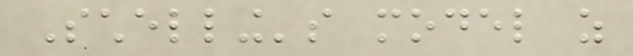Schelling's model as
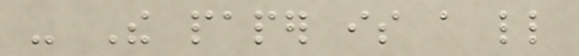- The paper is a little
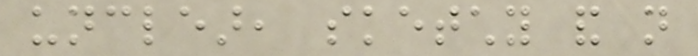unclear, sketchy and not
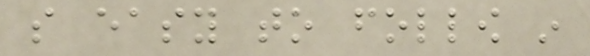so easy to follow in
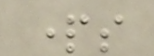parts
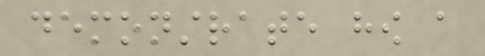demonstrate how a
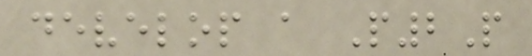develop a P2P
